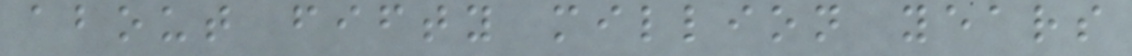about fifty million years
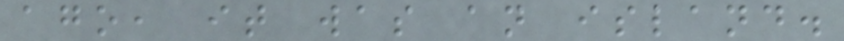ago, it was an island.
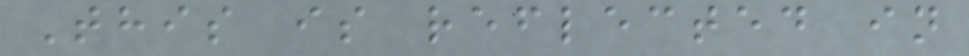This is reflected in
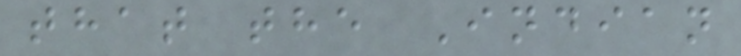that the Indian
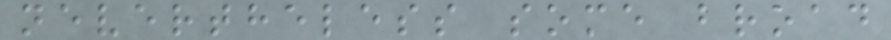nevertheless some broad
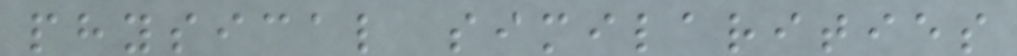physical similarities
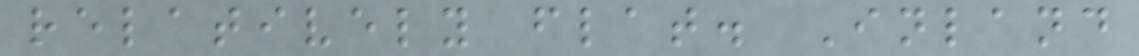relatively flat. Inland
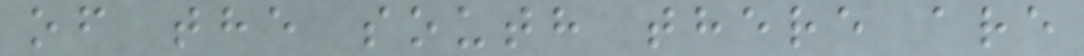of the south there are
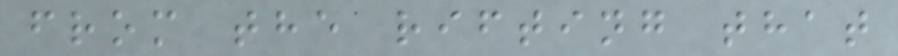from the rifting that
